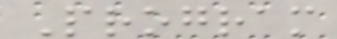Program
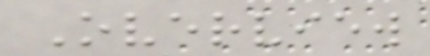Overview
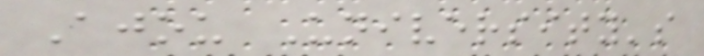Ajou University's
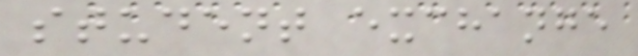student exchange
